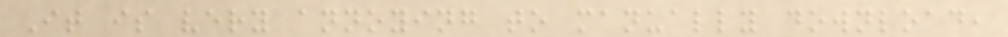It is very annoying to manually download,
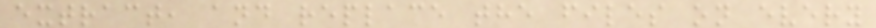extract, and replace the files on every
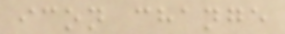icon change
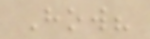How?
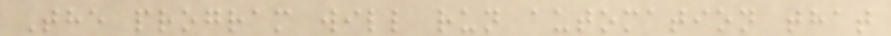The program will run automation that
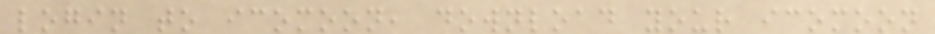login to icomoon, download your icomoon
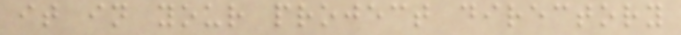it in your project directory
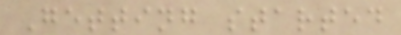Getting started
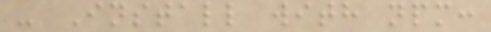- Install with npm:
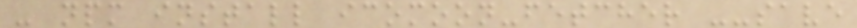- npm install icomoon-fetcher --save
